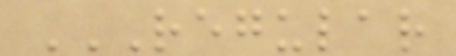REGULAR
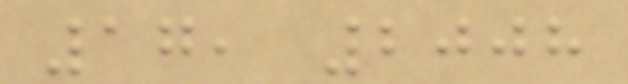17, 2008
